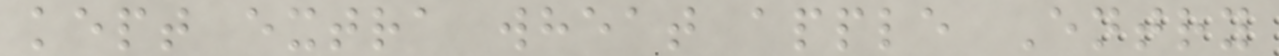kept extra wheat apple Entry
